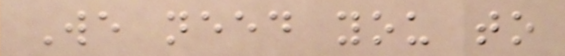We need you to
